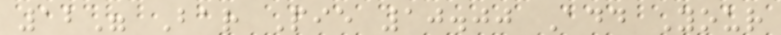12" Bar Pie 10.00 Add Your
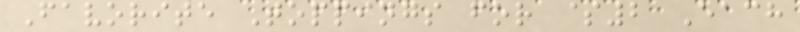Favorite Toppings for $2 Each
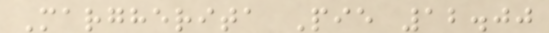Margherita Pie 12.00
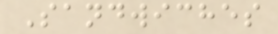Sandwiches
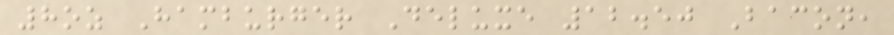8oz Hamburger Deluxe 12.50 Bacon,
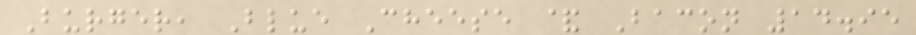Burger, Blue Cheese & Bacon 14.95
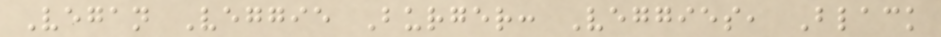Vegan Veggie Burger: Veggies, Black
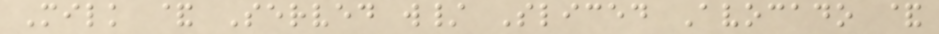Milk & Served w/ Sliced Avocado &
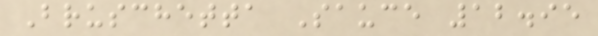Bruschetta Sauce 12.95
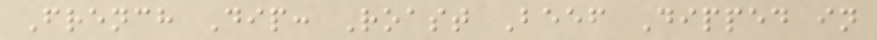French Dip: Roast Beef Dipped in
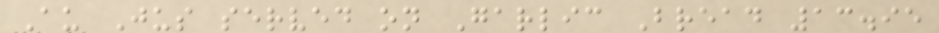Au Jus served on Garlic Bread 13.95
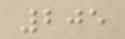205
